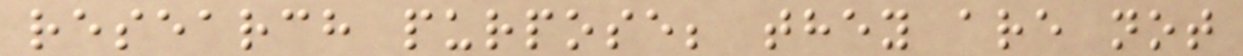research purpose; they are not
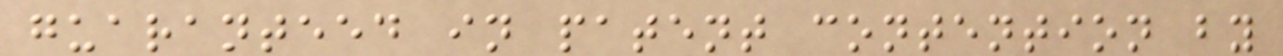guaranteed in patent contention by
